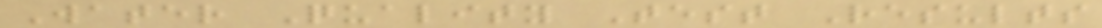Water Quality Test Results
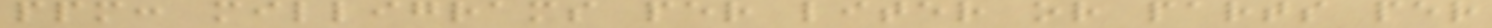ppm: milligrams per liter or parts per
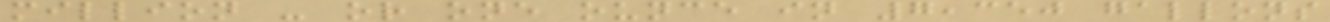million - or one ounce in 7,350 gallons
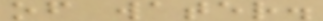of water.
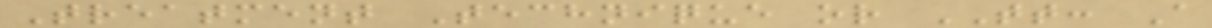Treatment Technique or TT: A
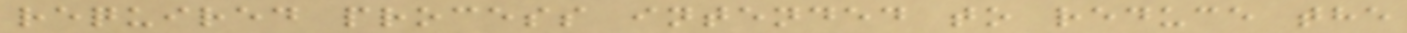required process intended to reduce the
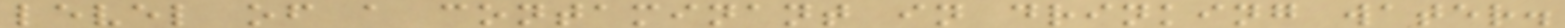level of a contaminant in drinking water.
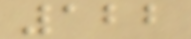122
